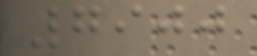7900
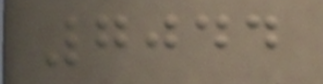7044
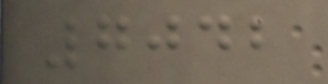7042
